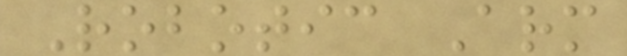Robotic Arm
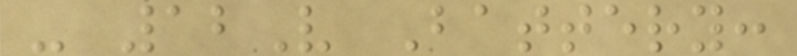- 12V Battery:
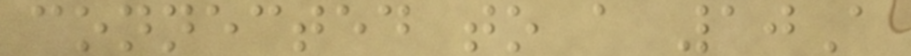connected to a 10A
